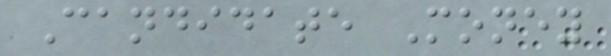Candidate Money
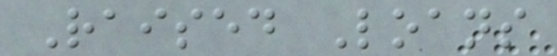Raised Loans
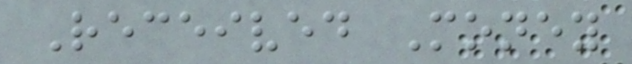Received Money
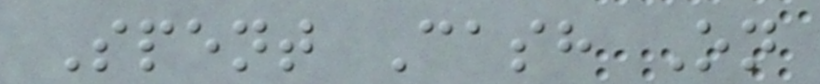Spent Cash On
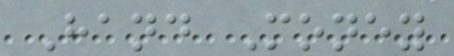Hand Money
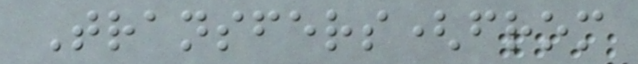Transfers(from
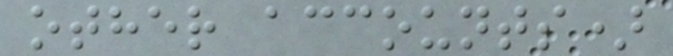other accounts)
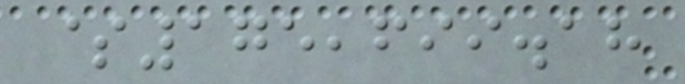$175,699.18
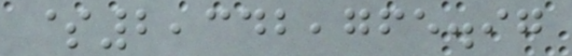$2,342,765.97
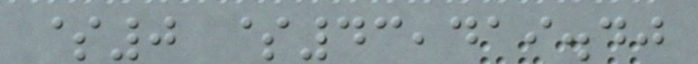$0 $43,419.40
